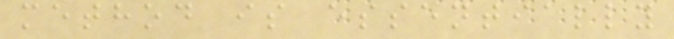method is essentially
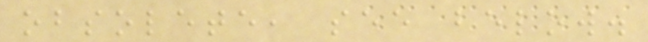obsolete, see below.
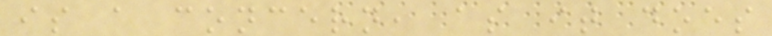is a concern, as it does
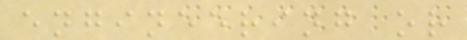engineering or
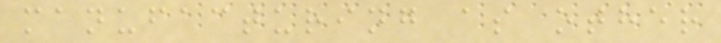manufacturing as other
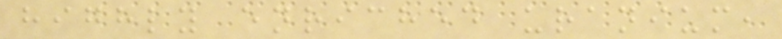highly enriched uranium,
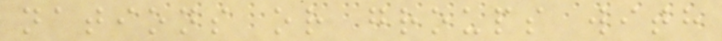nations or groups with
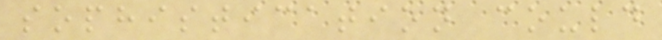sophistication could
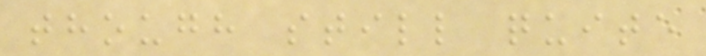though still quite
